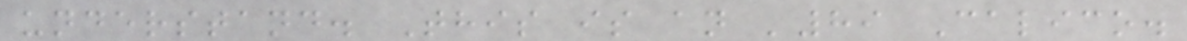understand. This is an '89 Calico.
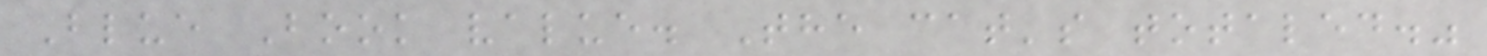Blue Book value. The cat's totaled."
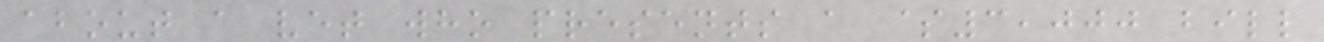about a vet who presents a $3,000 bill
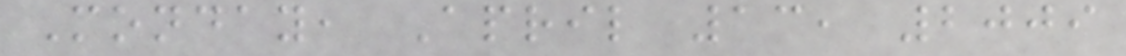Monday, April 13, 2009
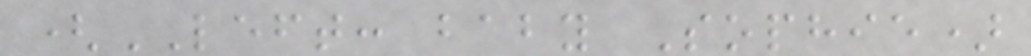(LEFT: baby Sophie)
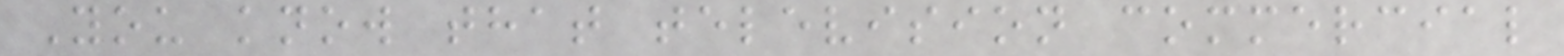You know that television commercial
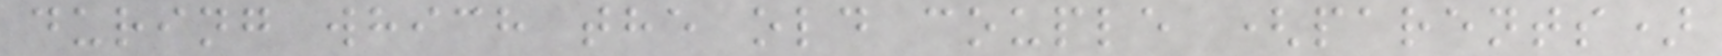during which the old couple (parents)
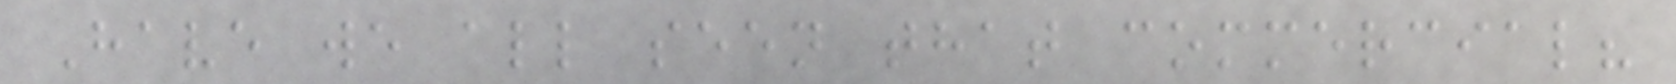Have we all seen that commercial?
